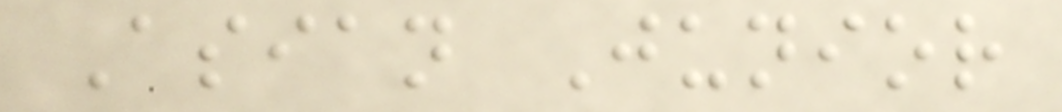Asian Junior
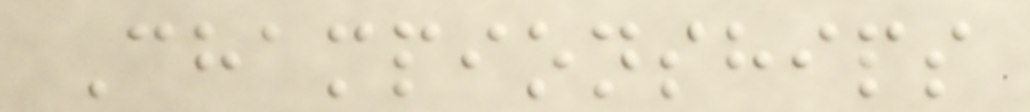Championships
